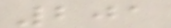201
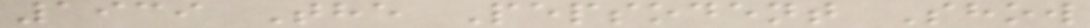1939 The Pepsodent Show
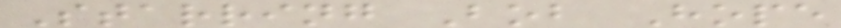Starring Bob Hope
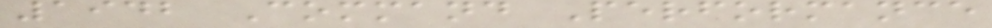1942 Command Performance
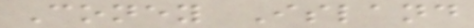Coney Island
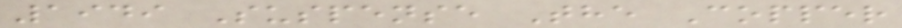1949 Suspense The Copper
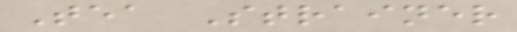Tea Strainer
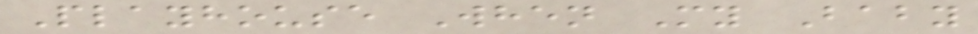Playhouse When My Baby
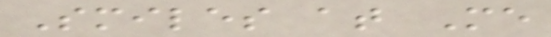Smiles at Me
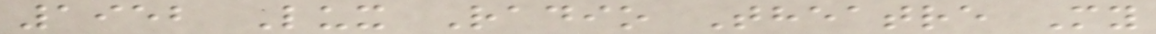1952 Lux Radio Theatre My
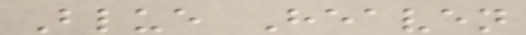Blue Heaven
